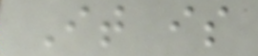It is
